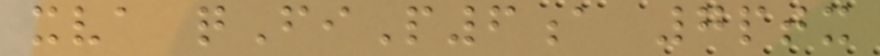xva qFiP6a 7ptx
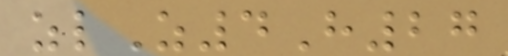zlZ4H27
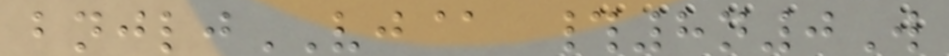bnjljVJ@ #8n0W
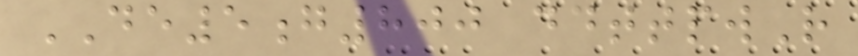DE5g800 ddttpwR
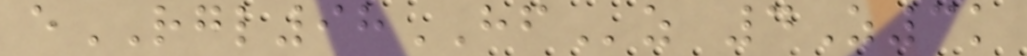eRGL98HFz 4Z3k
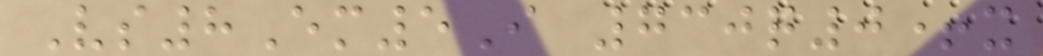Vs8Em5I 730q0+x
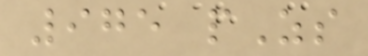975 pZs
